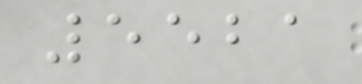5521
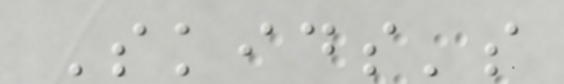Skids's
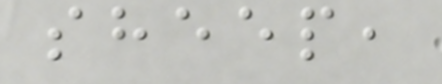sheep,
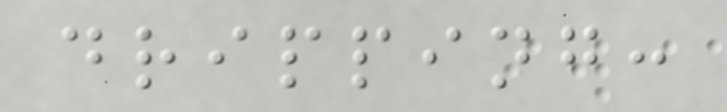dripping:
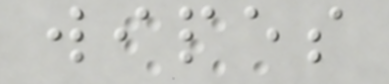wipes
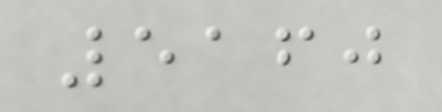5160
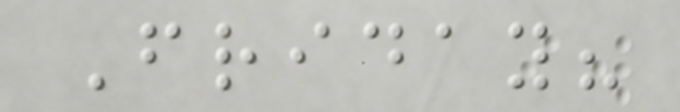Friday?
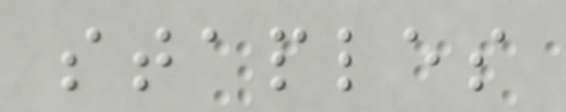staples
